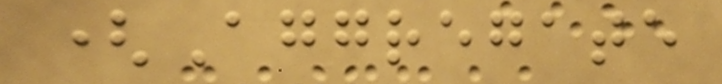(Aggregate
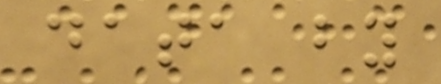data by
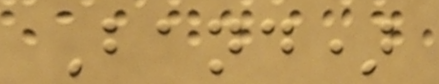Band)
